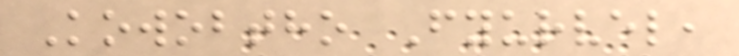Kowobtho Fyurvel,
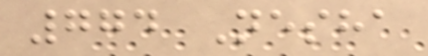774 Nesha
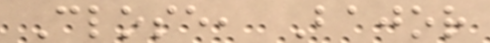Close, Bajor
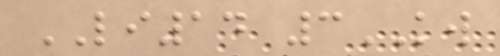LI14 3KW
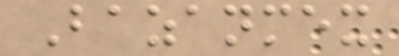Bazanmex
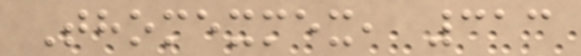Thomexmex, 313
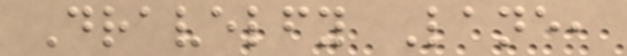Dravelfy Lane,
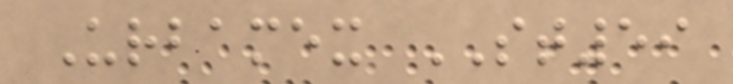Urbamex ST59
